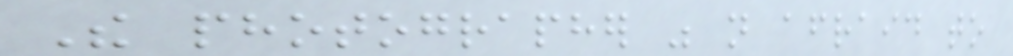The photographer was not afraid to
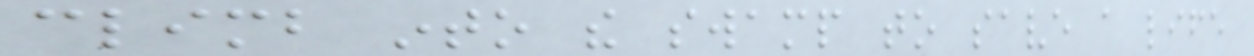climb into the swamp to save a life
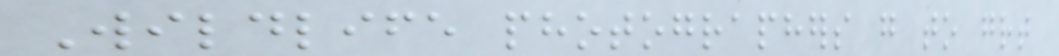Wildlife photographers go to great
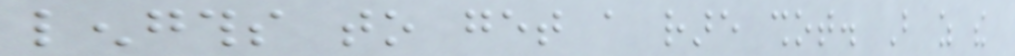lengths to get a rare shot. But as the
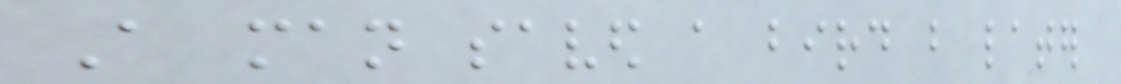A man saved a bird but later
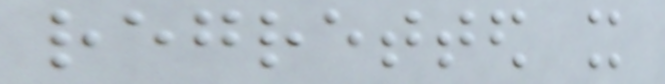regretted it
